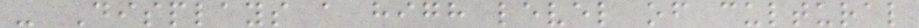- Displays a high level of cultural
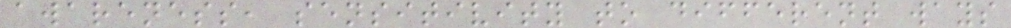awareness, sensitivity to different ways
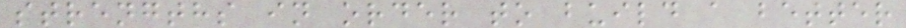strengths in order to build a better
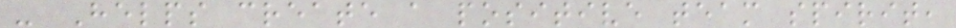- Helps create a positive team spirit,
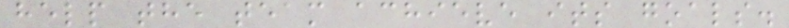help the team achieve its goals.
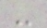-
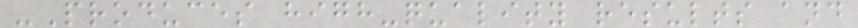-Produces high-quality results and
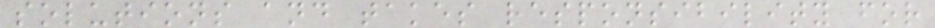solutions and takes responsibility for
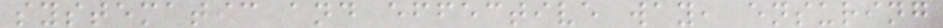systematic and effective way, ensuring
